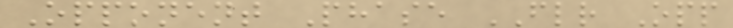Opponent Phase FLR Opp
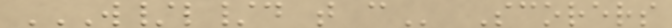W/L/D T C Scorers
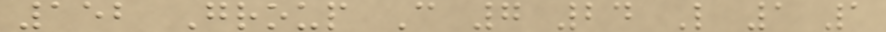152 Group C 7 24 L 1 1
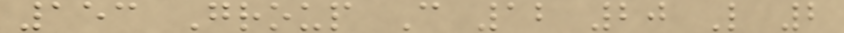153 Group C 12 20 L 2
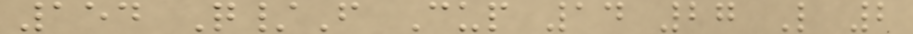154 Q/F Cup 14 27 L 2
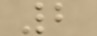2
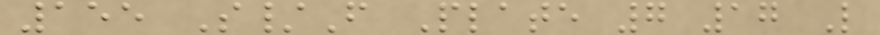155 S/F Plate 7 17 L
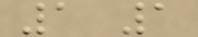1 1
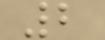2
